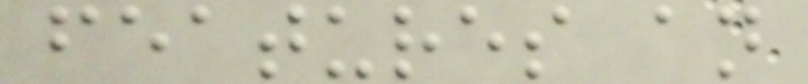features an
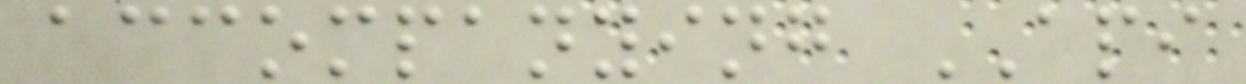accompanying API
